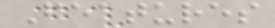Features
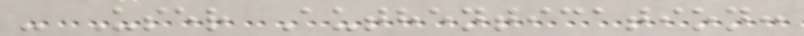- User Authentication:
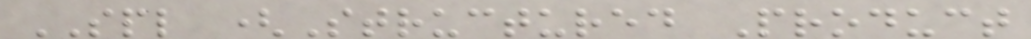SPL (Structured Product
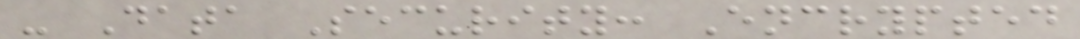- Data Security: Encrypted
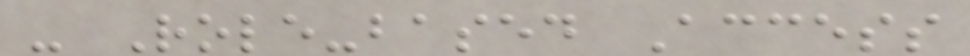- Role-based Access
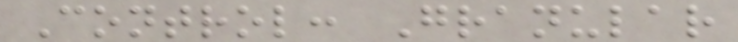Control: Granular
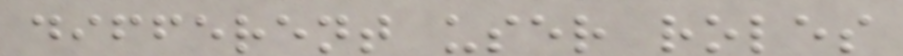different user roles
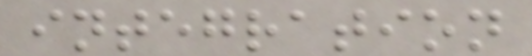integration
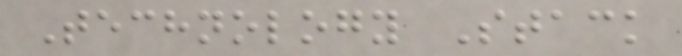Technology Stack
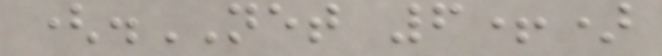(.NET 6+)
